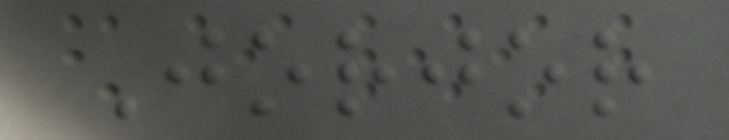Jorjor
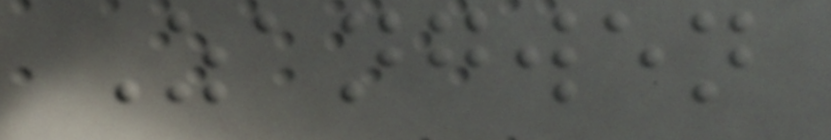Zangwen
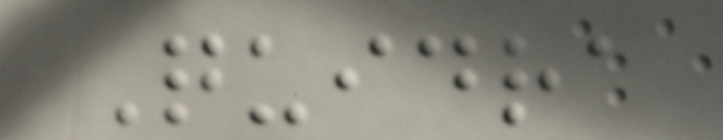Quidra
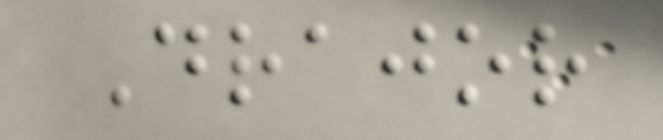Drajor
